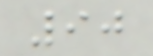90
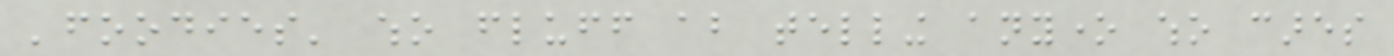'foodies' who fluff about telling anyone who cares
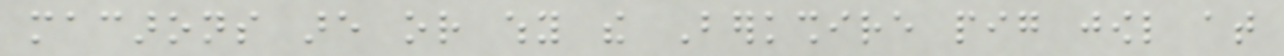macarons are or why the Berkshire pig jowl at
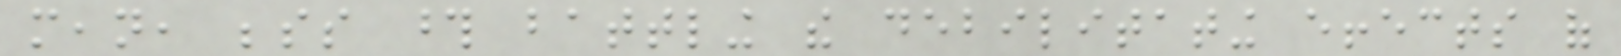mean, besides those battling the debilitating effects of
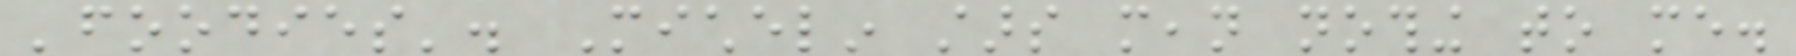'foodies'. Michelin stars mean nothing to me.
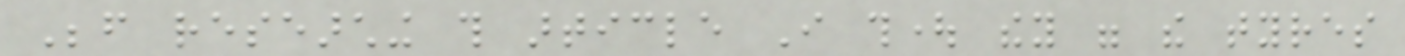Before researching this article I thought they were the tyres
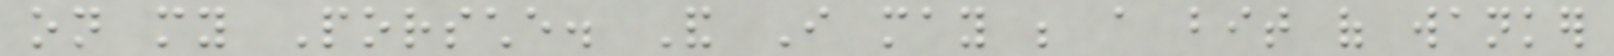on my Porsche. And I may be a bit of wanker
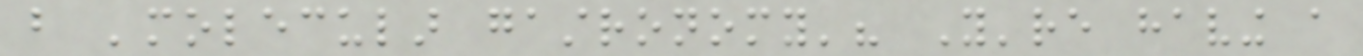but 'molecular gastronomy'? You're having a
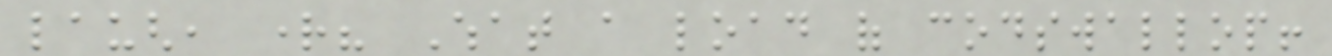laugh, right? What a load of codswallop!
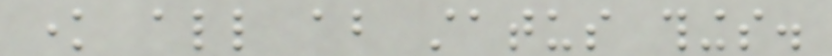know all about status things.
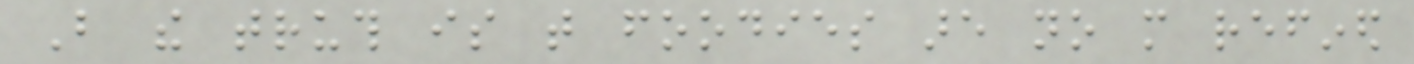But the truth is that foodies are no more refined
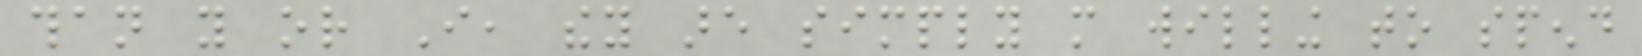than you or I, they are simply more willing to spend
